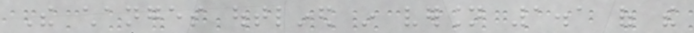The changes outlined in version 1.1 of the
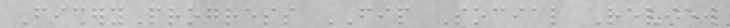FisheryProgress FIP Social Review
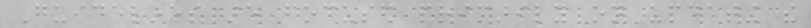Guidelines are focused primarily on updating the
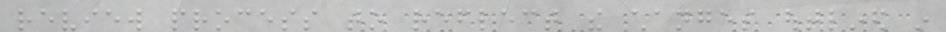review process to reflect the changes outlined in
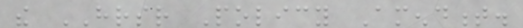the HRSR Policy Amendment.
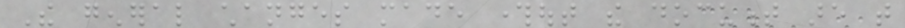The general changes made throughout the document are that
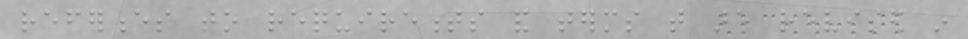references to requirements and terms that are revised in
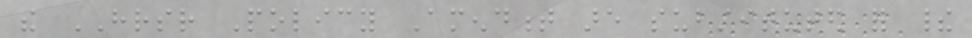the HRSR Policy Amendment are substituted for their
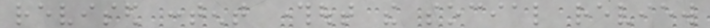revised content throughout the social review
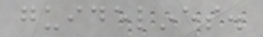guidelines.
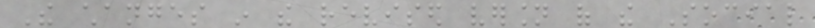The changes in the revised version of the Social
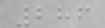286
